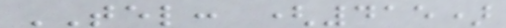TEL: (415)
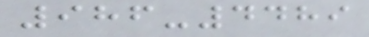986-4489
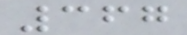367
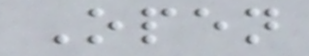Open
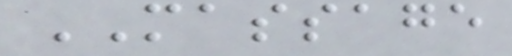MASSAGE
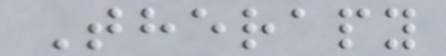Therapy
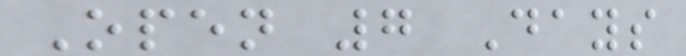Open 7 Days
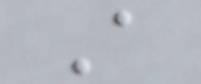A
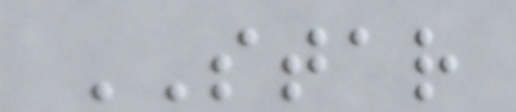STAR
